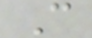C
